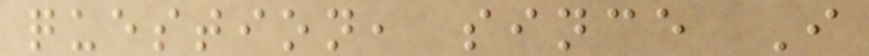question, since I
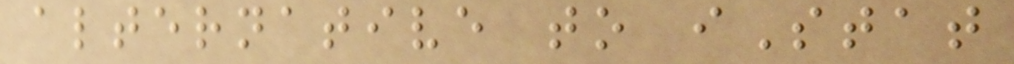alternative to iStat
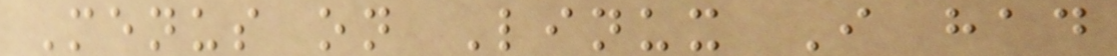Menus on Linux I had
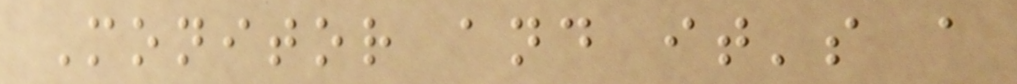Monitor and it's a
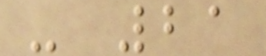- 21
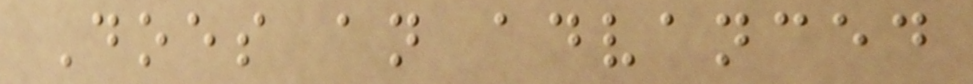Does an advanced
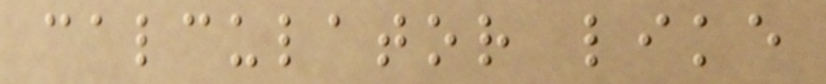calculator like
